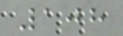108
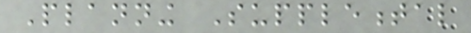Planning Supplemental
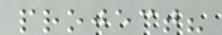project?
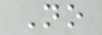No
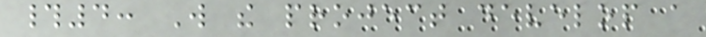#4: Will the project develop a
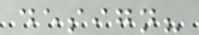design?
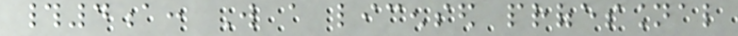#4a: Will a licensed professional
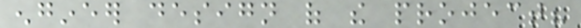engineer design of the project?
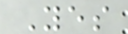Yes
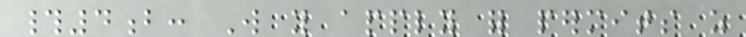#4b: Will you apply for permits as
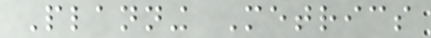Planning Metrics
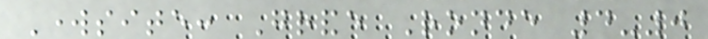Worksite: Grande Ronde 4-0
